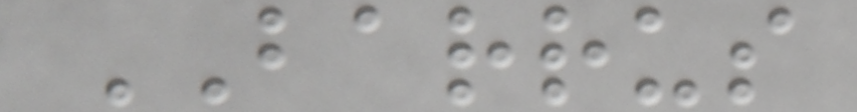BARRUS
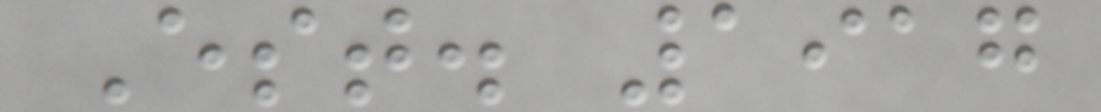Est. 1917
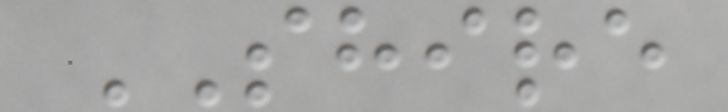SHIRE
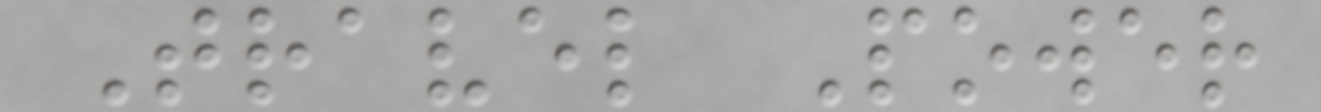Travel Power
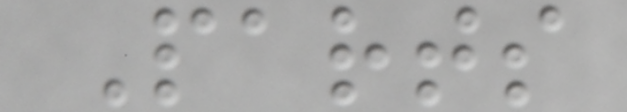Parts
